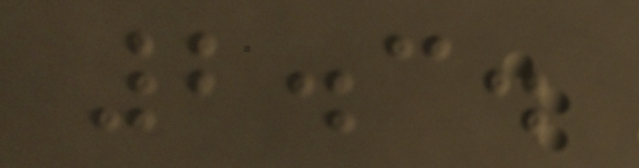2.3.
